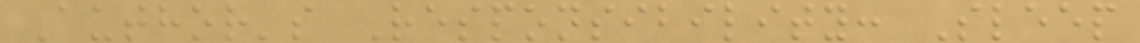Author's Responsibility: Sleep
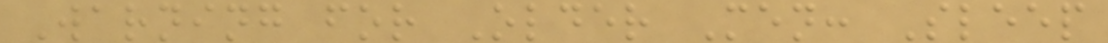Warning for Older Men: Sleep
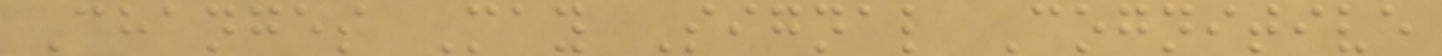Changes May Signal Cognitive
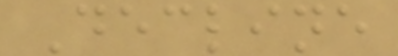Decline
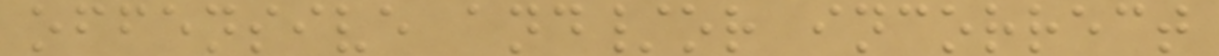offensive and/or incorrect
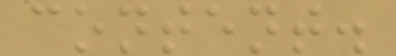content.
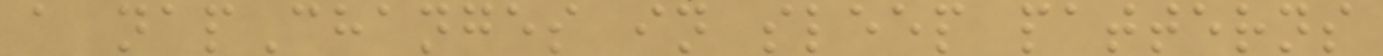a napChanges in sleep patterns
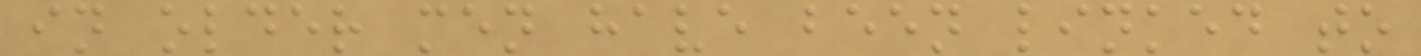in older men have been linked to
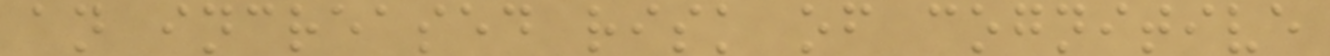an increased risk of cognitive
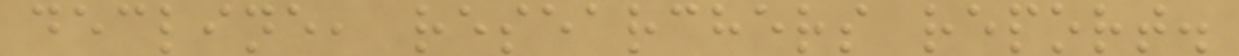decline, researchers report.
